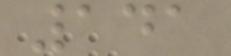141
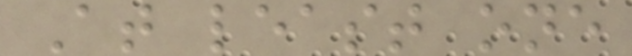At least one
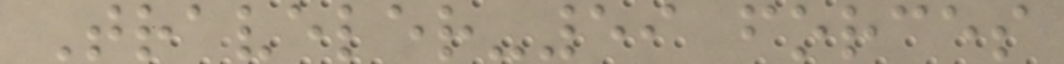Traveler-59 forces
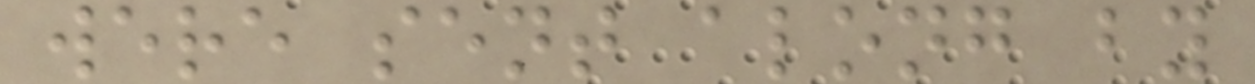were sent along by
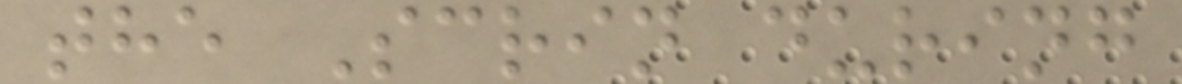the Scrin during
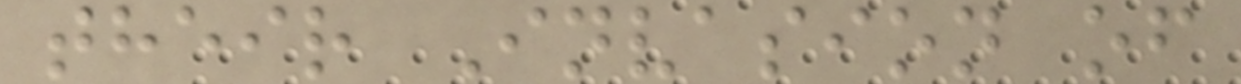their Invasion of
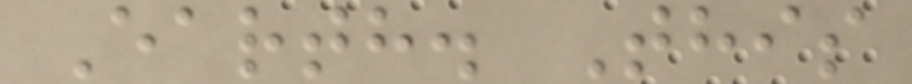Earth. This
